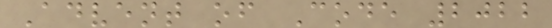Advent of Code 2022
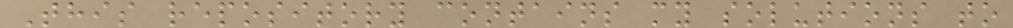This repository contains my solutions to
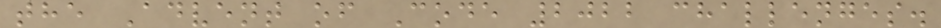the Advent of Code 2022 challenges.
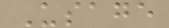Usage
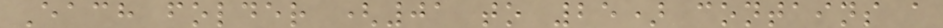Each folder (01 to 25) contains a
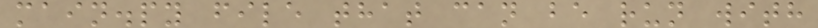main.py file that can be run with
